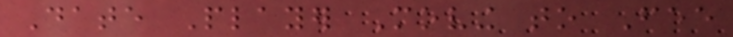Date Player Moving to Fee
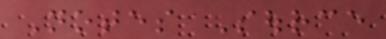Notes Source
